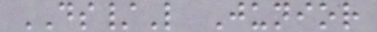DS/L Junior
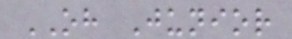OH Junior
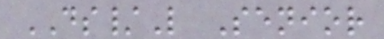DS/L Senior
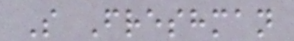S Freshman
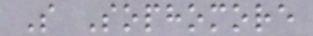S Sophomore
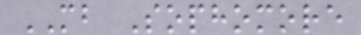MB Sophomore
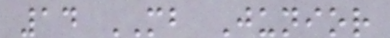14 MB Junior
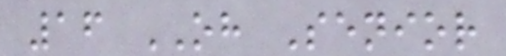16 OH Senior
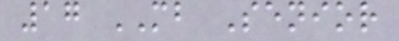17 MB Senior
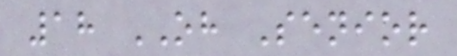18 OH Senior
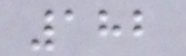182
